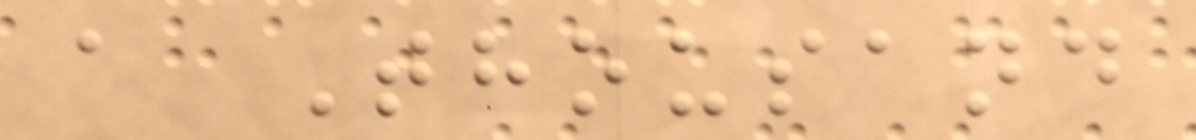a Thousand
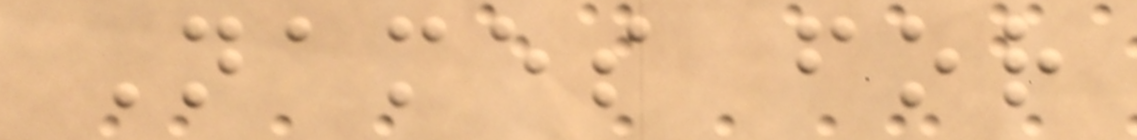Names for
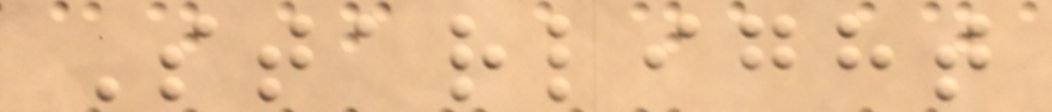Starlight
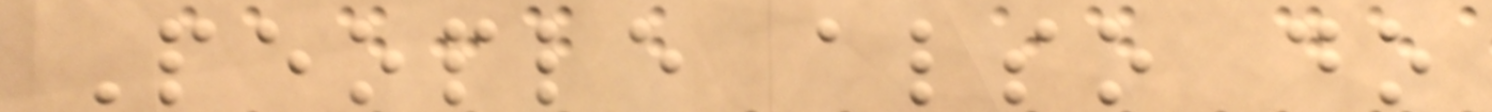People also do
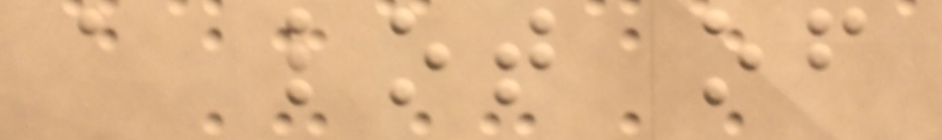a lot of
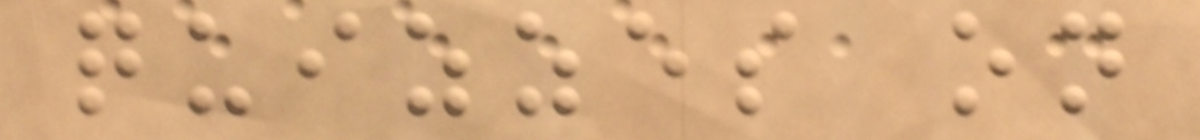quizzes on
